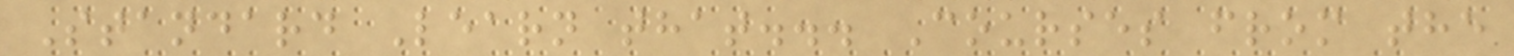Standard Learn that... Courses from the
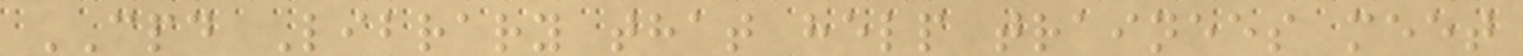CPD Library that help trainees meet
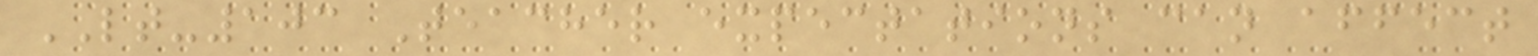LT-103 Teacher expectations can affect
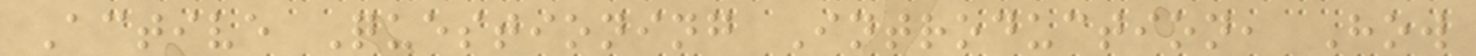Active Questioning Introduction, How
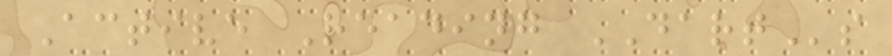Active Reading DARTs
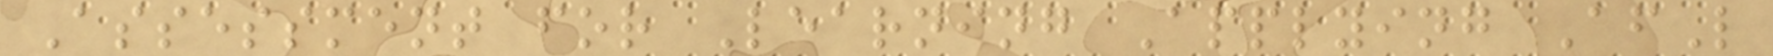Assessment for Learning Applying AfL
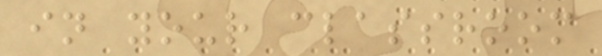in your classroom
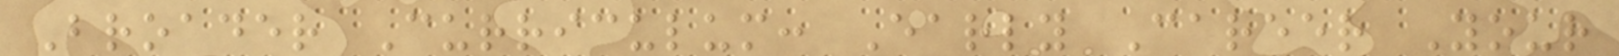Broader Curriculum: Early Career Your
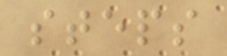steps
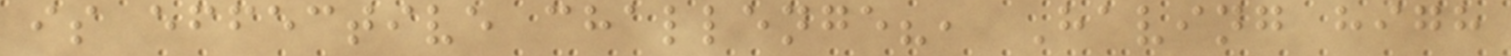is effective challenge?, Having high
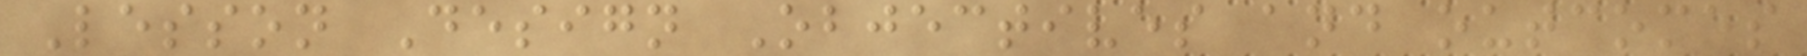Lesson Design Objectives and outcomes
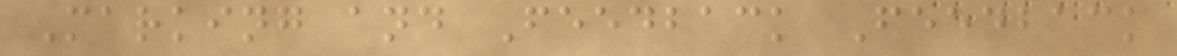Marking and Feedback Feedback
